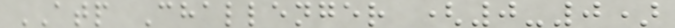ATP Challenger (0-0)
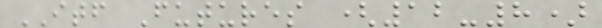ITF Futures (12-8)
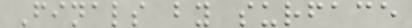Finals by surface
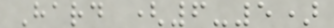Hard (6-5)
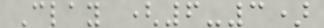Clay (6-3)
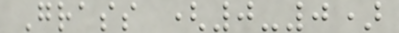Grass (0-0)
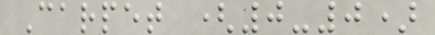Carpet (0-0)
